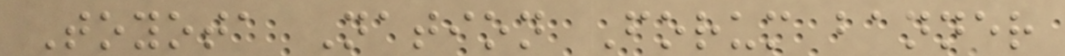Toyota Nation Forum banner
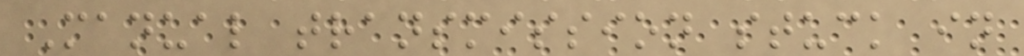Manual transmission stuck in
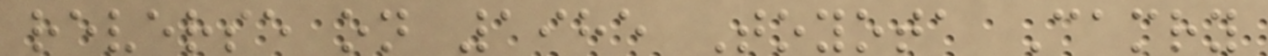reverse on 1985 Toyota Camry
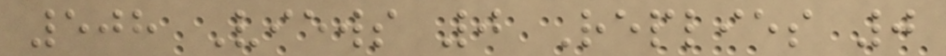508 Views 0 Replies 0
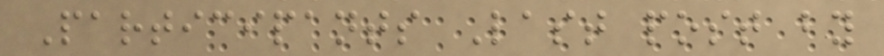Participants Last post by
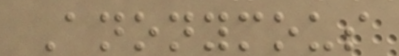Anonymous
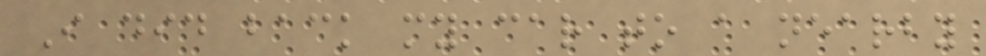I did back my car to a nearby
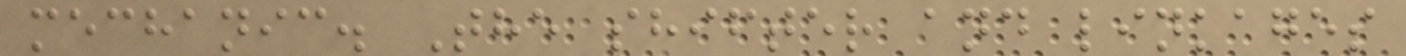mechanic. The shifter and linkages
